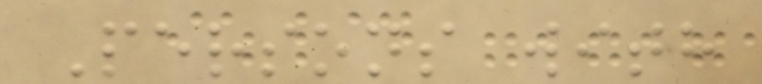Persons with
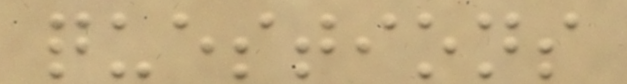questions
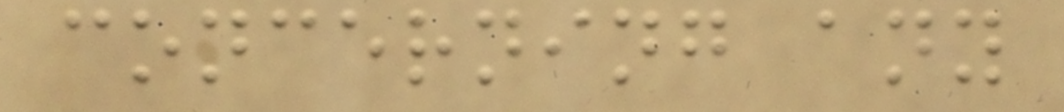concerning any
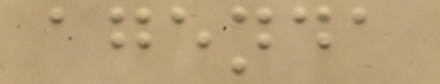agenda
